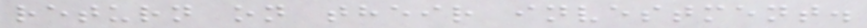return on their investment.
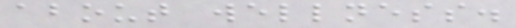about wellness.
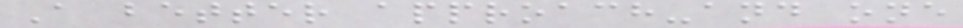A better approach-and one
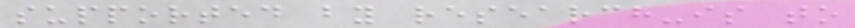supported by research-is to
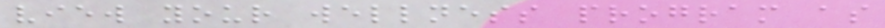view your wellness program as
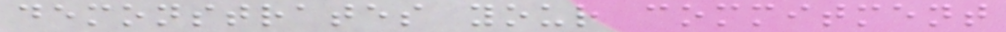demonstrates your commitment
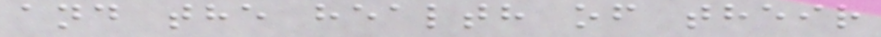and the health of their
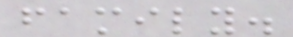family.
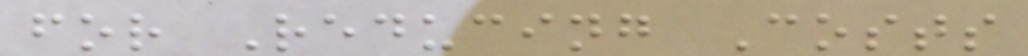for Reducing Costs
